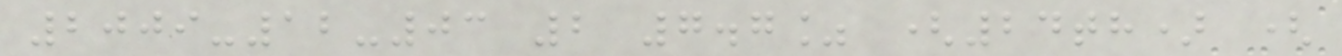2009-12-03 2 7.7% (24th) (
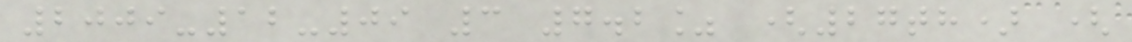2009-12-09 3 7.2% (27th) (
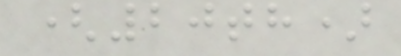(20th)
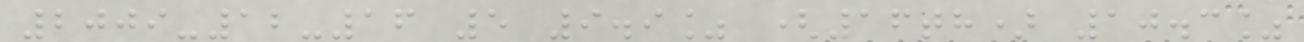2009-12-16 5 9.9% (16th) 10.3%
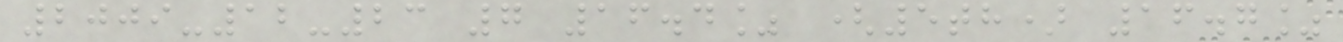2009-12-23 7 16.4% (5th) 16.7%
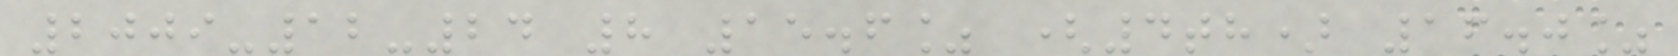2009-12-24 8 15.6% (4th) 16.0%
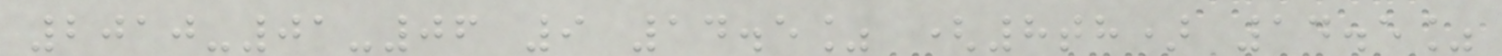2010-01-06 9 14.5% (8th) 14.5%
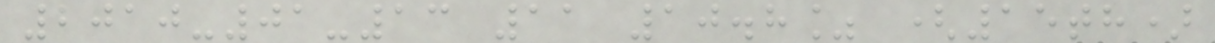2010-01-13 11 10.8% (15th)
